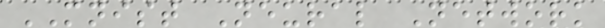MNIST Neural Network
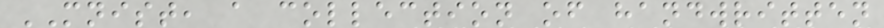MNIST, a collection of handwritten
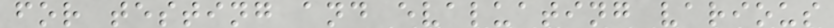for testing and evaluating various
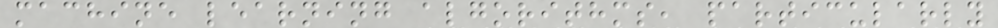machine learning algorithms, particularly
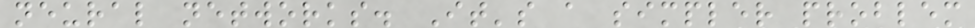neural networks. It's a simpler problem
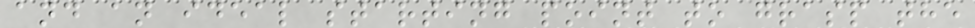and an ideal starting point to grasp the
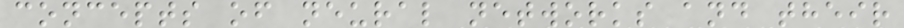concepts of neural networks and their
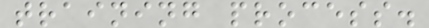training process.
